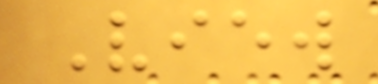View
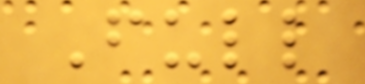Full
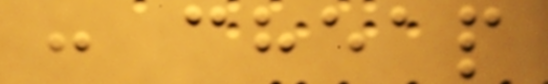: cheap
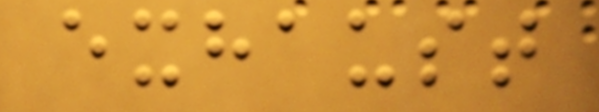exhaust
